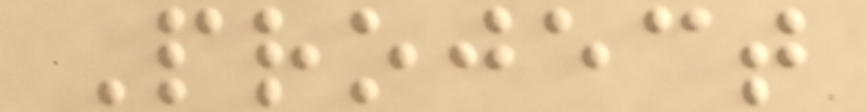Project
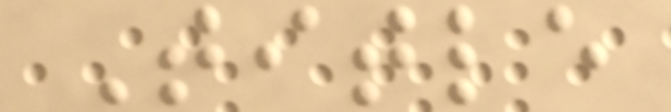Title
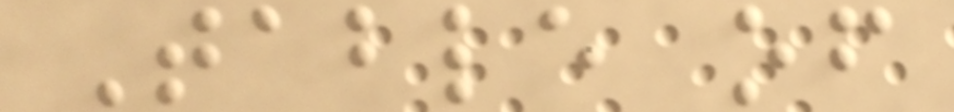Table of
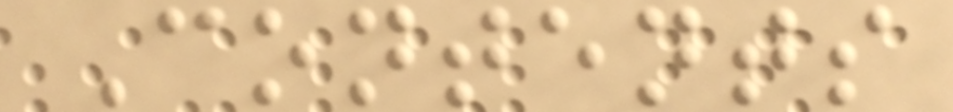Contents
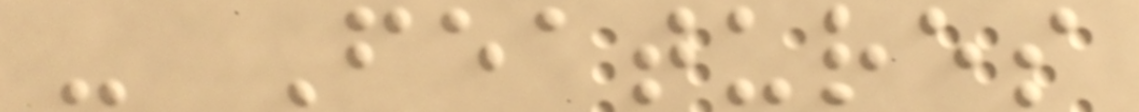- Features
